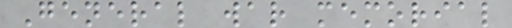General war memorial
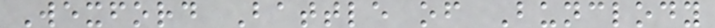Wexford Battle of Bunclody
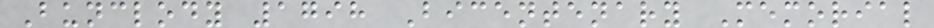Bunclody 1798 Bicentenary Memorial
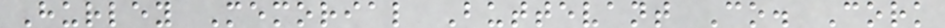Hurley Memorial Buttevant Co. Cork
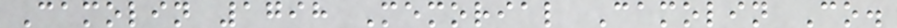Camolin 1798 Memorial Camolin Co.
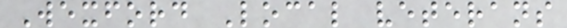Wexford Local veterans
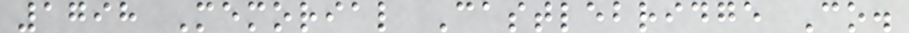1798 Memorial Castlebridge Co.
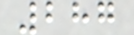287
